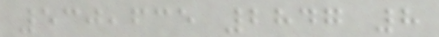530,635 2847 8
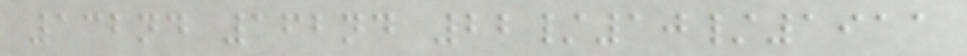132nd 162nd 22/10/1911
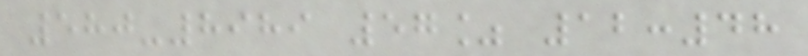580-8989 57% 12:48
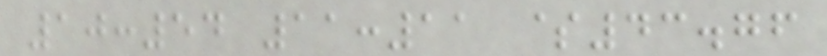10:54 11:11 $43.76
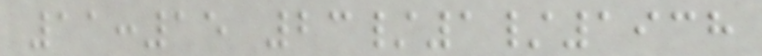11:15 23/1/1938
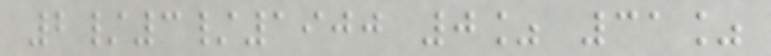2/3/1900 0% 31%
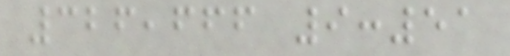326,666 9:51
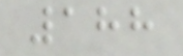188
